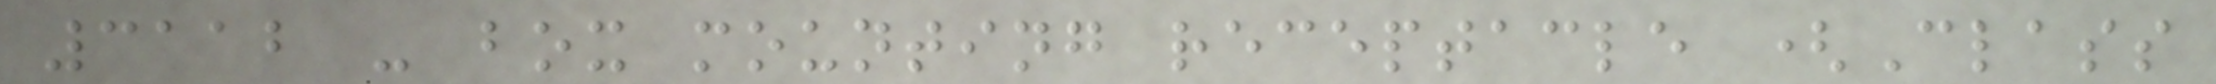3112 - box mounting receptacle (Class
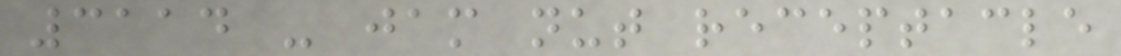3114 - jam nut receptacle
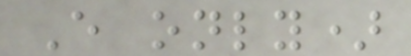E only)
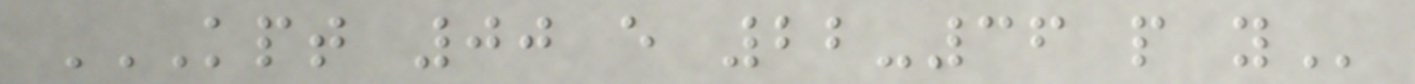KPT 00 E 22-36 P Y
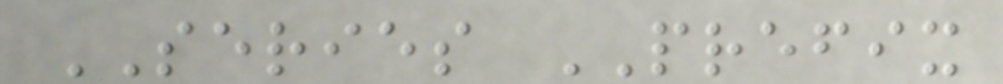SERIES PREFIX
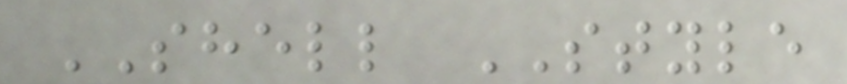SHELL STYLE
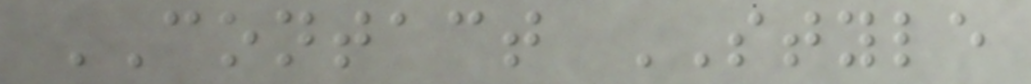CONTACT STYLE
